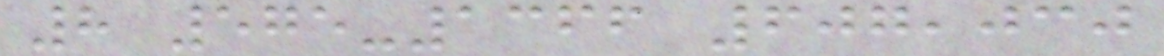8 575-1366 607,030
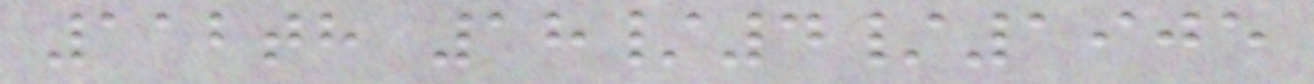112th 18/4/1905
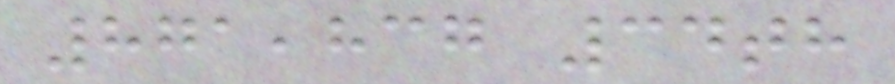871,837 34th
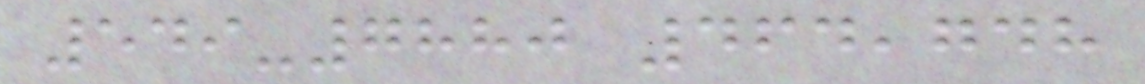549-7880 464,748
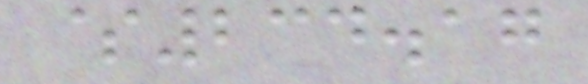$234.17
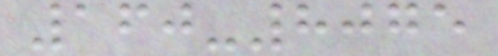160-8075
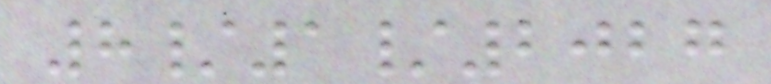8/1/2027
